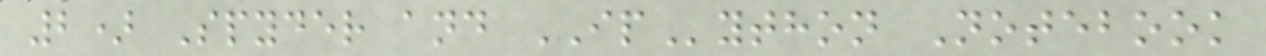2) Spyder and IPython Notebook
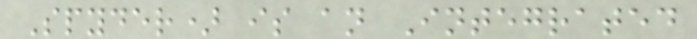Spyder) is an Integrated
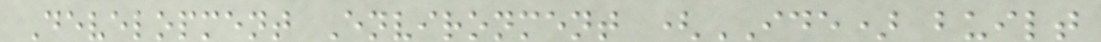Development Environment (IDE) built
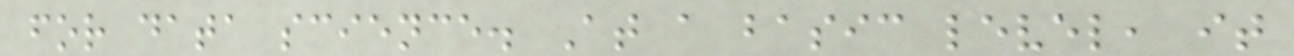for data science. At a basic level, it
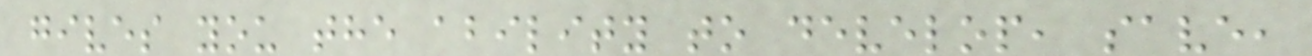gives you the ability to develop, save,
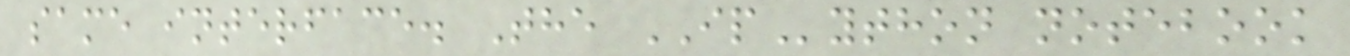same interface. The IPython notebook
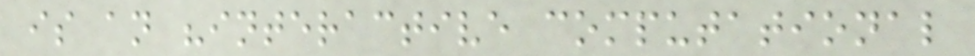is an "interactive computational
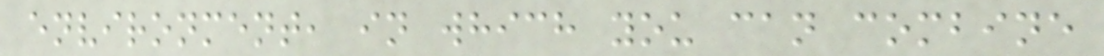environment, in which you can combine
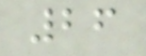26
